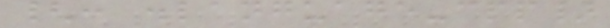{: .language-cpp}
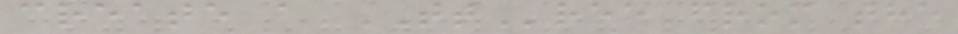create a TTree from the
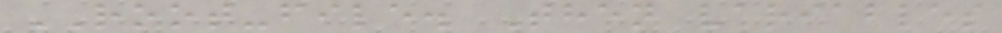ROOT-file. Then variables
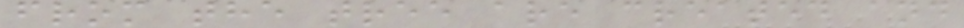from the tree are created and
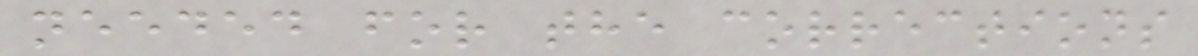needed for the corrections
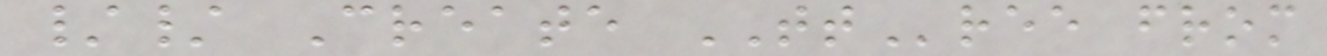// Create TTree from
